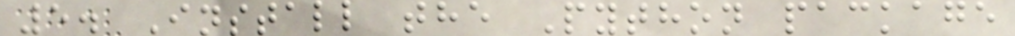5. Install the Python package
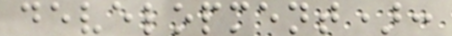development):
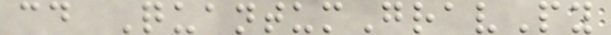cd QuantumGravPy
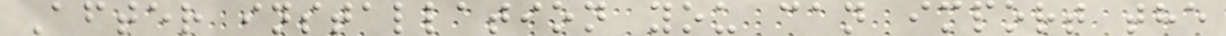After installation you can import the
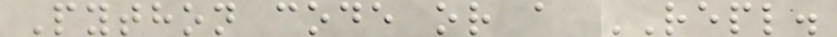Python code or a REPL.
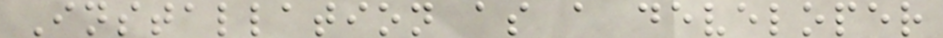Installation as a developer
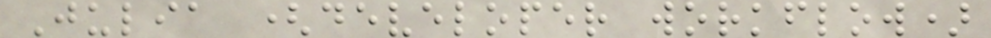Julia (developer workflow)
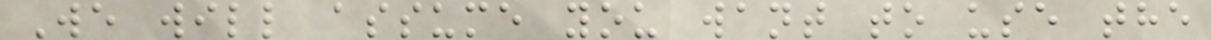We will assume you want to use the
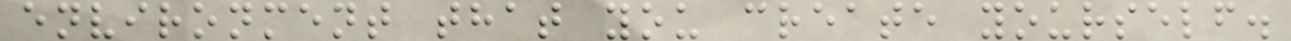environment that you create yourself.
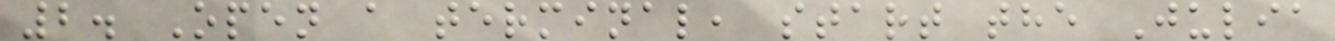2. Open a terminal, start the Julia
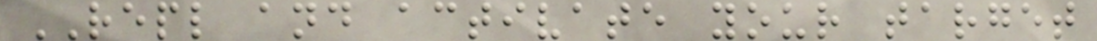REPL and activate your target
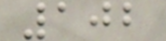102
